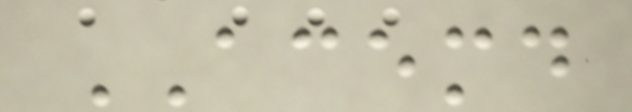ACEMD
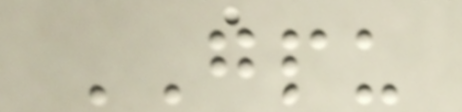GPU
